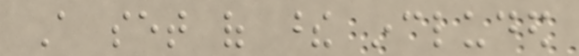A set of these included
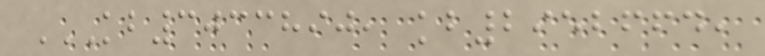KB3033890, KB2952664,
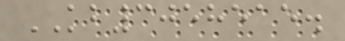KB3058515.
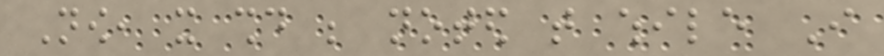Now, it should be noted that while I
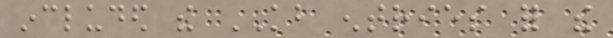included the KB entries for the
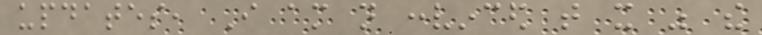updates, I am not convinced that it was the
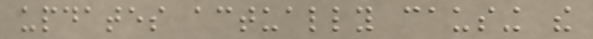updates actually causing the
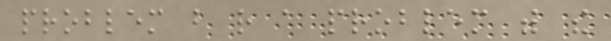problem but rather a problem with the
